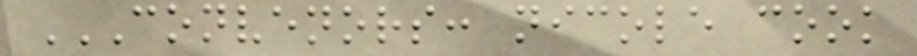CONVENORS: NICOLE COOK
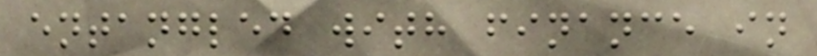entangled with finance in
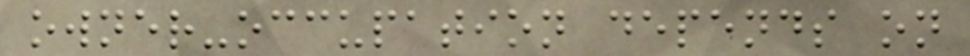owner-occupation depends on
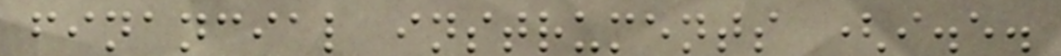financial instruments (i.e.
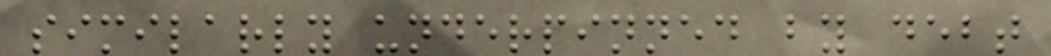similarly underpinned by debt
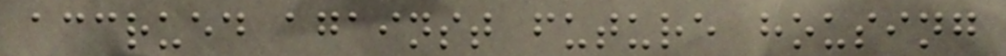accrued against future housing
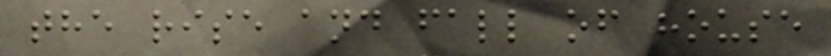the rise and fall of house
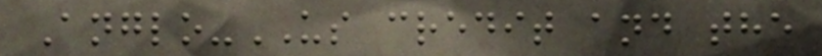Anglo-US credit and the
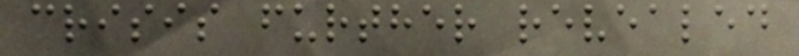crisis further revealed
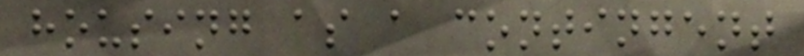housing as a contingent
